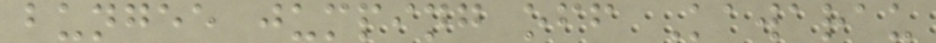bungee jumping off Kawarau
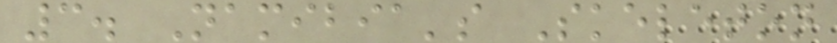3. Namibia's Skeleton
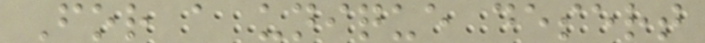For a unique desert
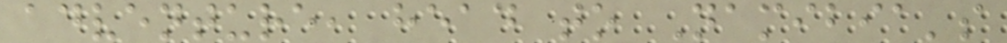adventure, head to Namibia's
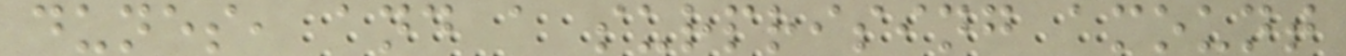dunes, and a surprising amount
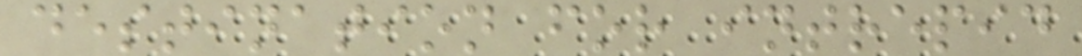destination for intrepid
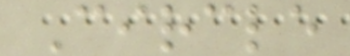Circle
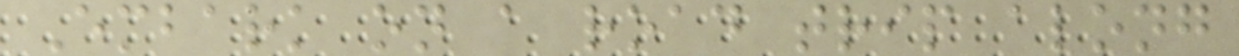Embark on a road trip along
